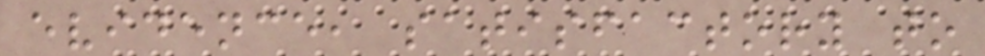evidence, satisfactory to
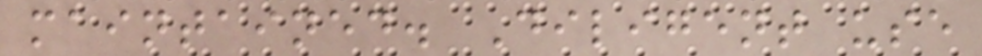maintained. Diligent use
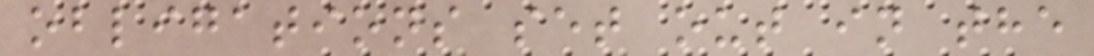obligations set out in the
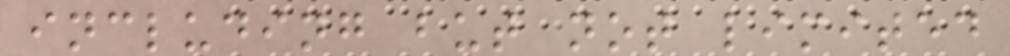including but not limited
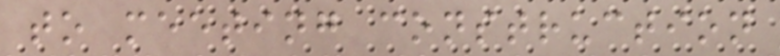to meeting construction
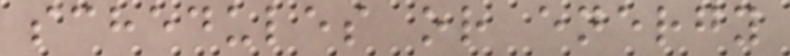schedules or energy
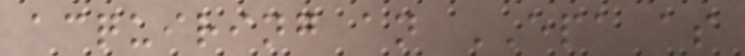acquiring an EPA as
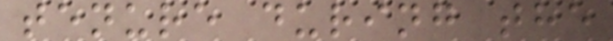tenure during the
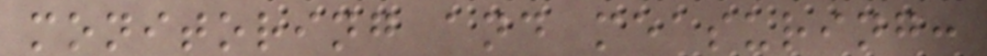monitoring and measuring:
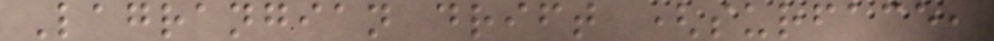Lagrangian drift (surface,
